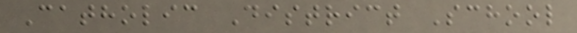Catholic District School
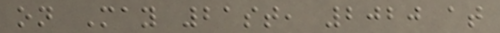on May 21st, 2020 at
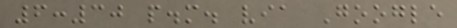6:30 p.m. via Google
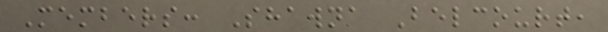Members: Shawna Belcourt,
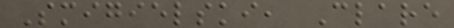Smigielski, Clare
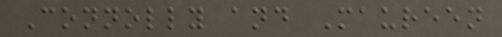Connolly and Maureen
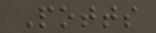Potts
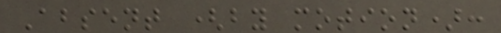Absent (by motion):
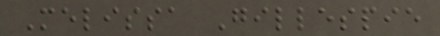Melissa Gillespie
